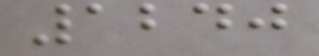1240
